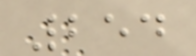254
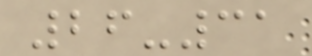26-31
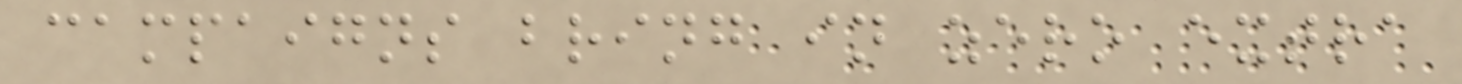campaigns bring in zero extra
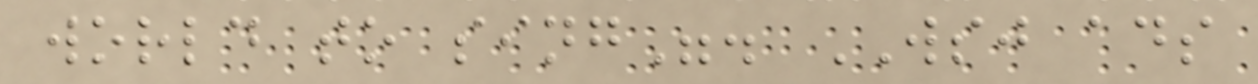world to sing". WSJ ads
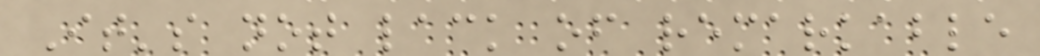It's not lack of remarkable
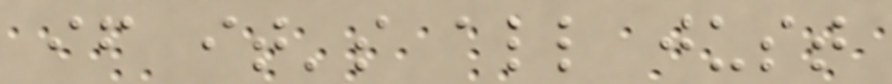if it's all just
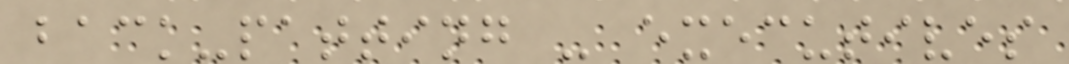back-patting - executives
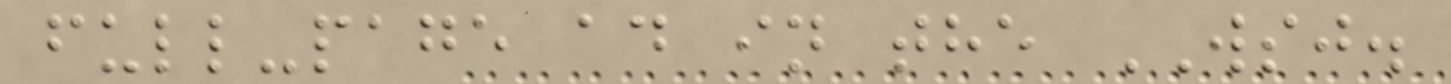full-page ad in the WSJ.
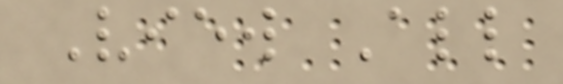View All
